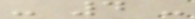- 4 -
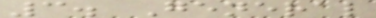3. General
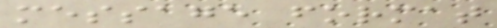message format
